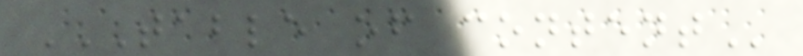TABLE OF CONTENT
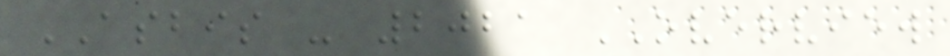ASBIS - 2021 OVERVIEW
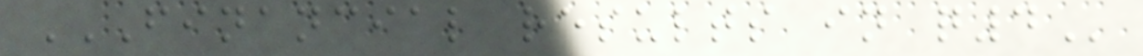FINANCIAL RESULTS IN Q4
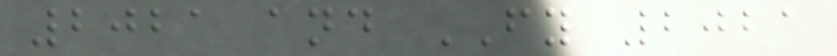2021 and FY 2021
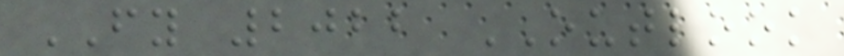FY 2022 OUTLOOK
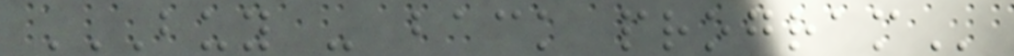BUY - BACK PROGRAM
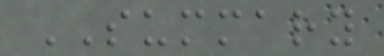SUMMARY
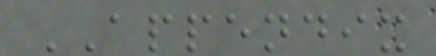APPENDIX
